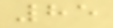85
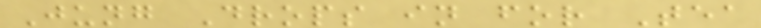Jung Drops in for Tea
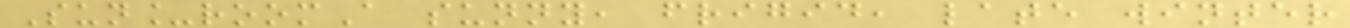Sun_roomA sunny, frigid, late winter
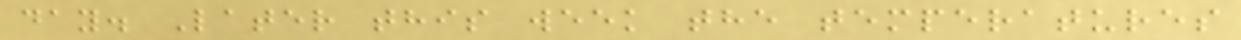day. Later this week the temperatures
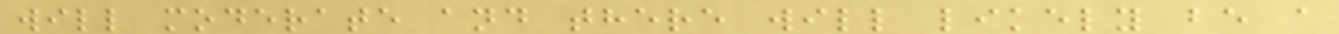will moderate and there will likely be a
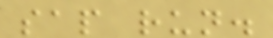sap run.
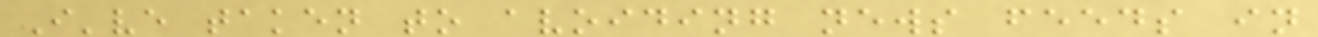I've taken to avoiding news feeds in
